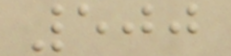500
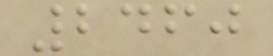2460
